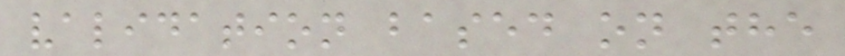validation based on the
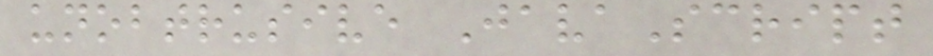unobtrusive JavaScript
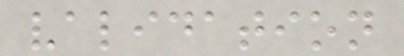validation
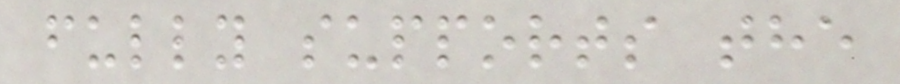fully supports the
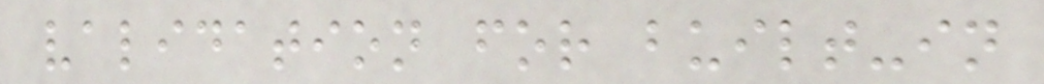validation for built-in
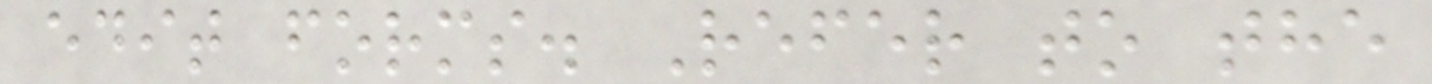edit forms. Refer to the
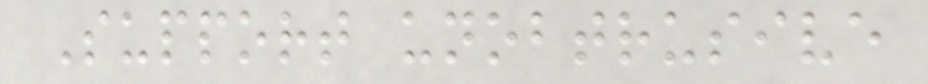Support unobtrusive
